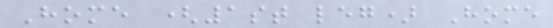Home (1st leg) Home
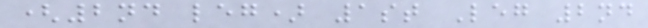(2nd leg) 1st Leg 2nd
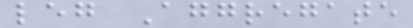leg Aggregate
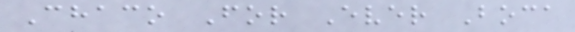Chaco For Ever Boca
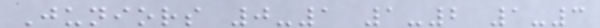Juniors 0-1 1-2 1-3
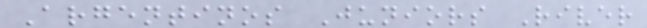Argentinos Juniors River
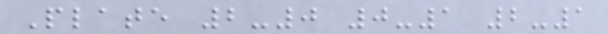Plate 2-0 0-1 2-1
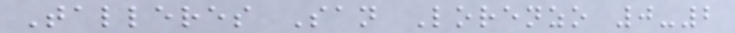Talleres San Lorenzo 0-2
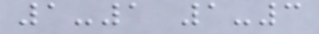1-1 1-3
